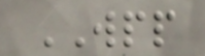WPP
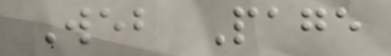Web Page
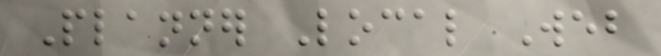Planner Local Web
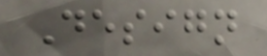Design
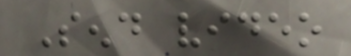Send video
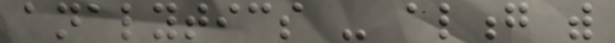analytics - along with
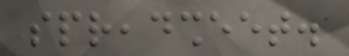spreadsheet.
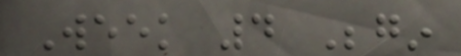Week 4 Begin
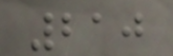210
